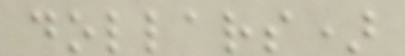dollars)
